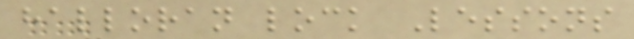halloran lock Lessons
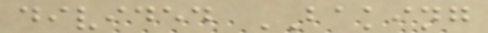divided BAKING
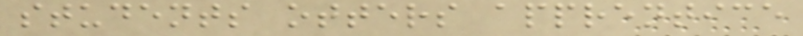students otters apprentice
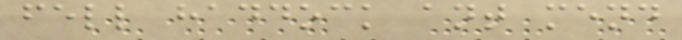fell haddock ant mend
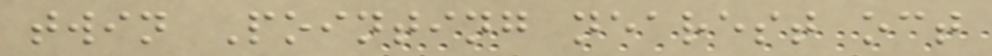twin Pointing nearest oct
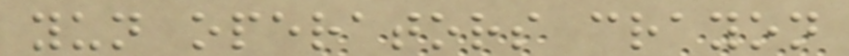yun operators crayon
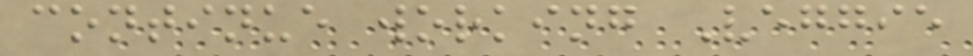continue working Veggie
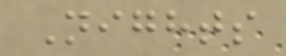Nights
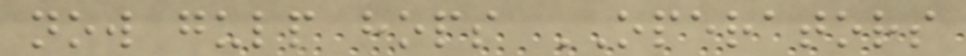now gulp hops OPERATORS
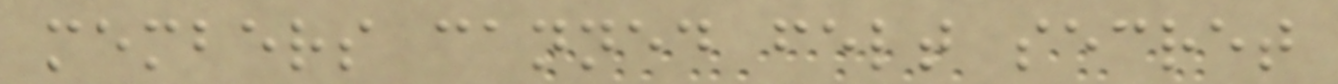members canned felt secret
